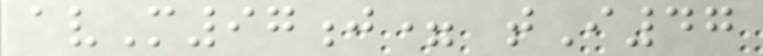avM97j= tI47
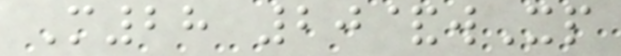M28 20&wXp
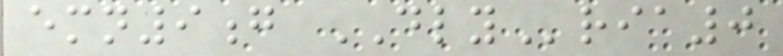emn9g DLYria0
